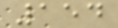154
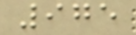975
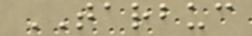TARBUC
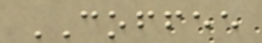COFFEE
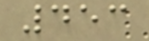453
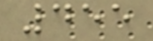455
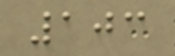103
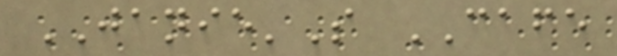JANIE'S CAFE
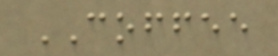COFFEE
